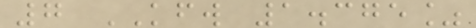7 KFW 1.375%
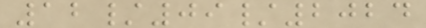12/09/2024
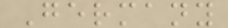Germany
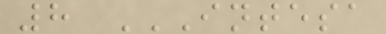8 INTESA
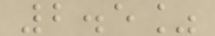2.5%
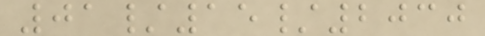01/15/2030
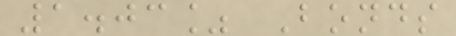1.03% Bonds
